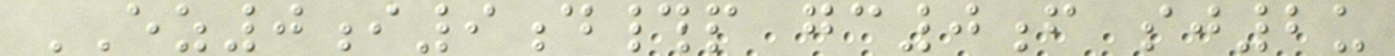EZ0i9d#p gc0f sj2u
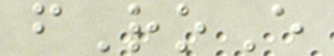fRoE
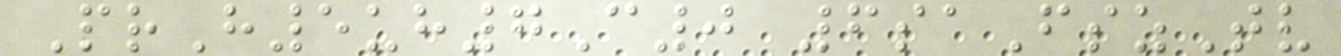PrH5uh7C0 6saFszTv
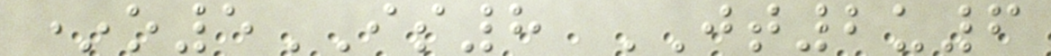*o5IS8 JT2u6
